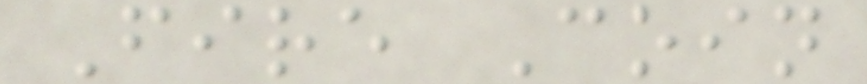Fire Coin
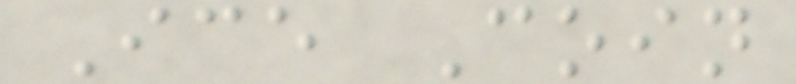Ice Coin
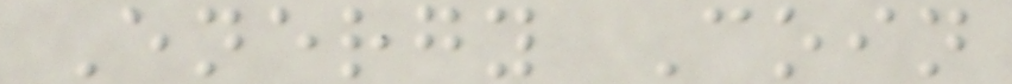Energy Coin
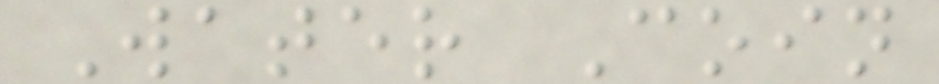Water Coin
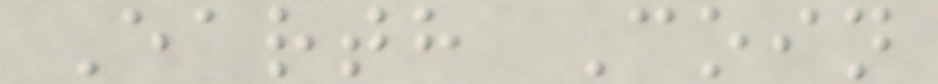Earth Coin
